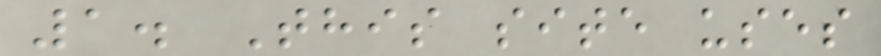1. This site uses
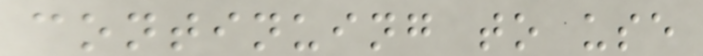continuing to use
